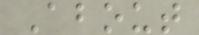About
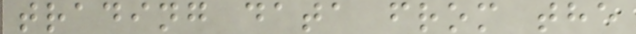trading data from the
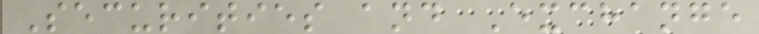Securities and Exchange
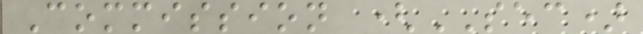Commission (SEC)
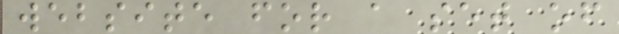website for a set of
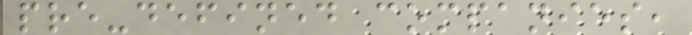pre-defined companies,
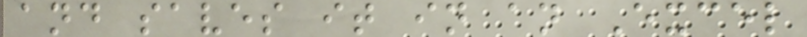and saves it in an Excel
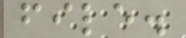file.
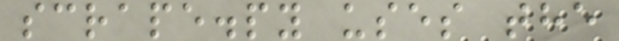scrape.py uses the
